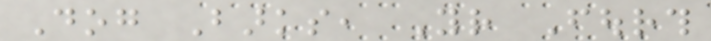Dog Barks, Your Fourth
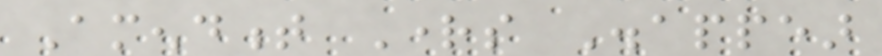Amendment Rights Disappear
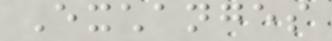Exchanges
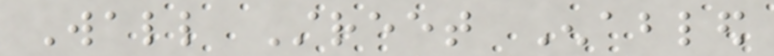Wall Street Enabled
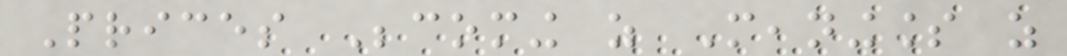Prices Becoming as Meaningless as
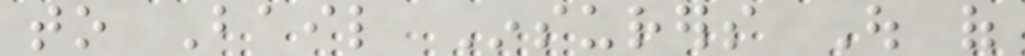to Bail Insurers Out of
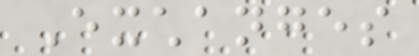Exchanges
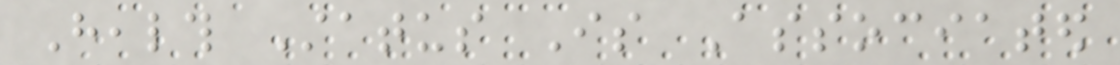Health Status Is Associated
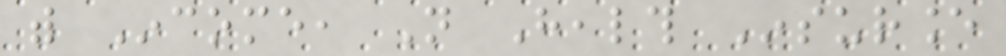with Income, Not Health Insurance
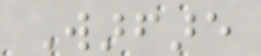Warfare
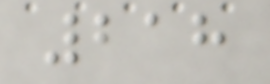218
